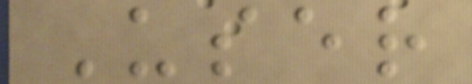User
